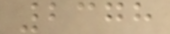2378
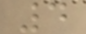4
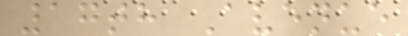17th Avenue
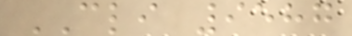CLI 9587
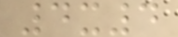4x4
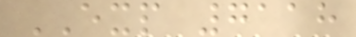EXP 7118
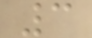3
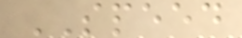SPEED
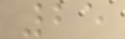25
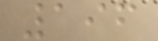196
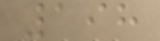198
